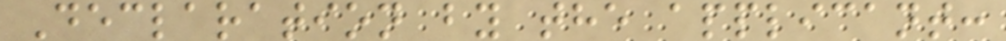Declaration by the applicant:
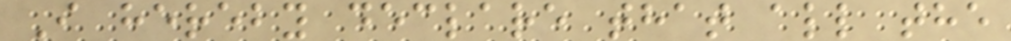I hereby declare that all the
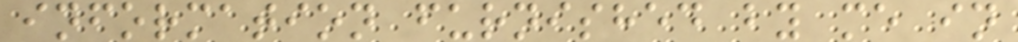information furnished by me in
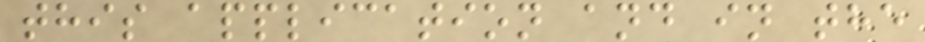this application and in the
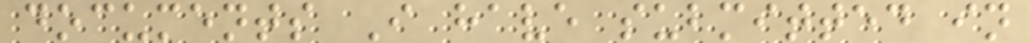documents I have submitted in
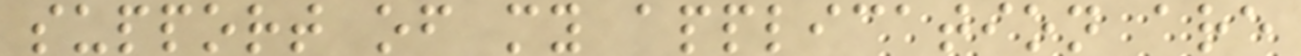support of my application are
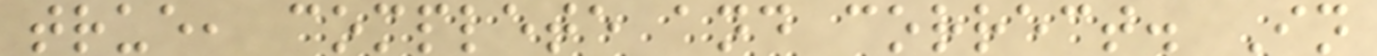true, complete and correct. In
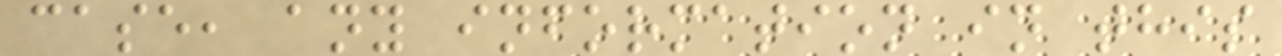case, any information in this
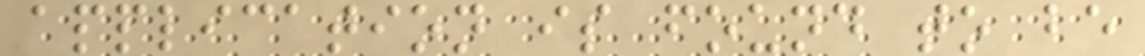application is found to be
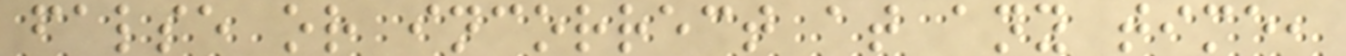false or incorrect at any time,
